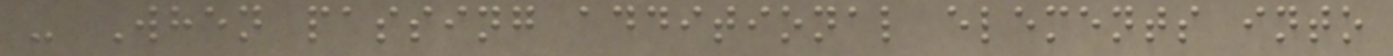- When passing additional elements into
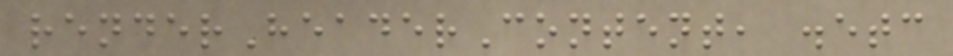renderHeaderContent, .etc
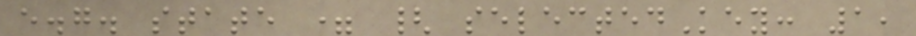e.g. state = { selectedKey: 1,
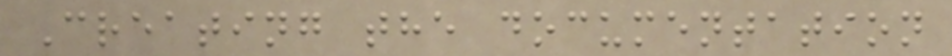Creating the documentation
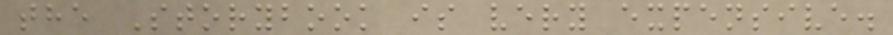the Storybook is very expensive.
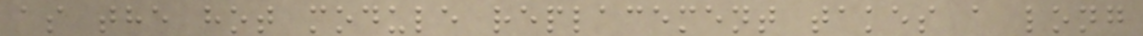as the hot module replacement takes a long
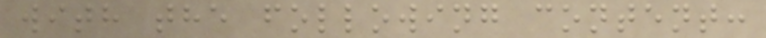with the following content:
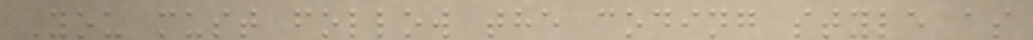You must follow the coding style as
